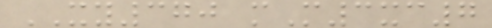XY370 mM3xc7
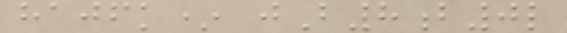hajfk* jB8b0l
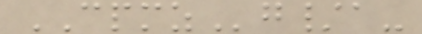CPMZg/a-
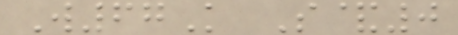W67K S&0
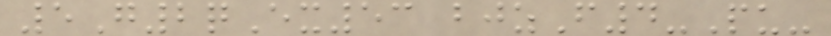5G2qEx53 bjzF4-Pu-
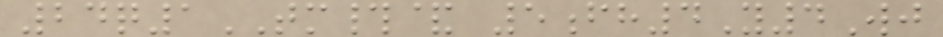24q1TM#& 5fh4Y4Wj
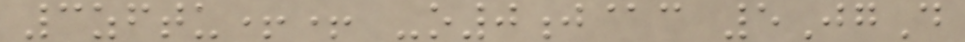3zftu++ -o0j@c 5JgD
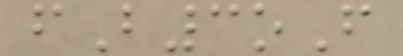fB3oF
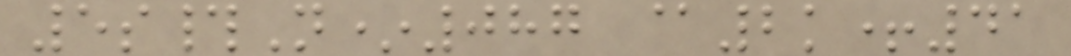5s#N*087 @2k+41
